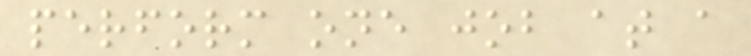perform one job at a
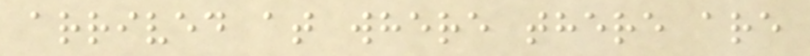arrived at where there are
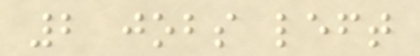2 jobs left
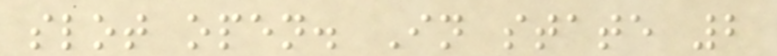slot open. In state 2
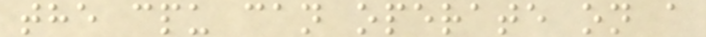the cpu can operate on a
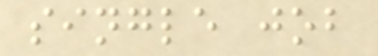single job
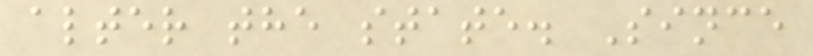alter the state. Since
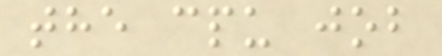the cpu job
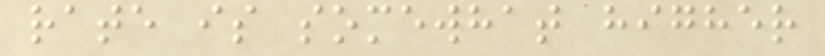rate is somewhat higher
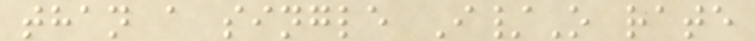than a single I/O rate
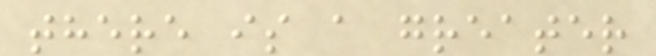there is a greater
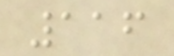116
